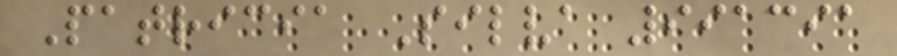Patricia Silva 991391
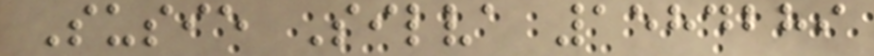Susie Silva 1584289
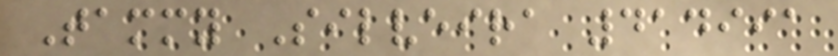Tammy Silveira 414991
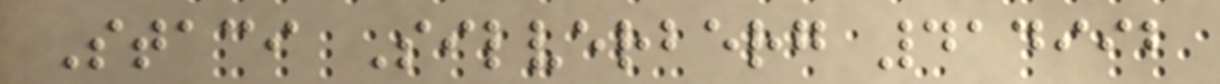Staci Silverberg 414992
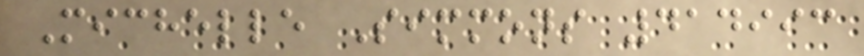Michelle Simmons 414993
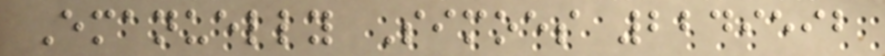Emanuelly Simoes 2249592
